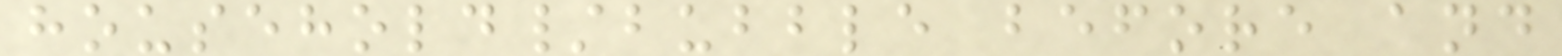household/bubble before and
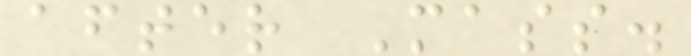after Mass.
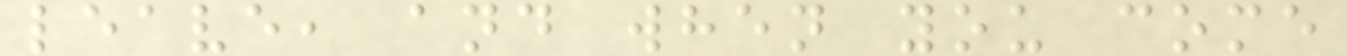leave, and when you come
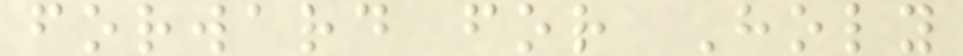forward for Holy
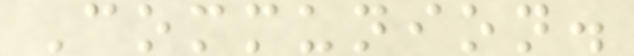Communion.
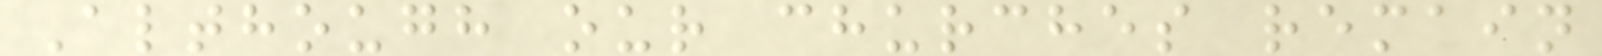Although our churches remain
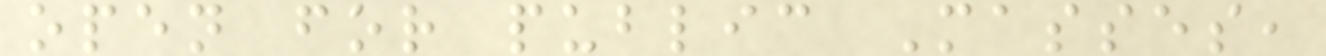open for public Masses,
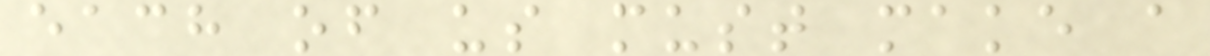each of us must make a
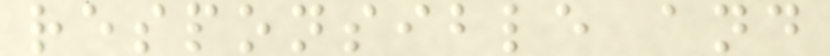responsible and
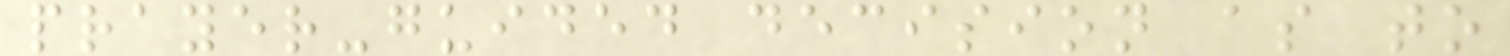prayer-guided decision as to
